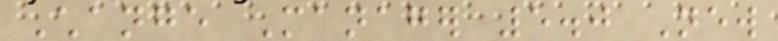Change Manager 5.0 New
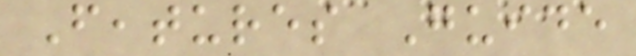Features Guide
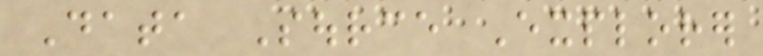Data Source Explorer
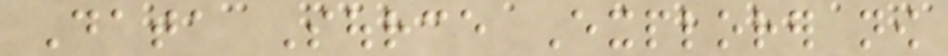Data Source Explorer now
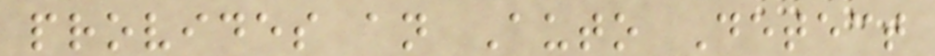provides an Auto Detect
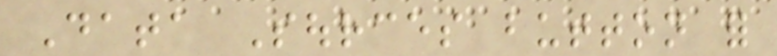Data Sources button for
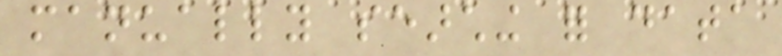manually searching for data
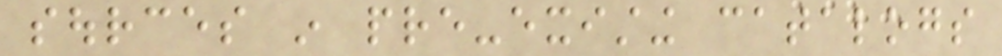sources in pre-existing catalogs
